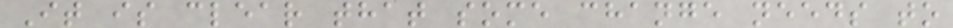It is clear that some change needs to
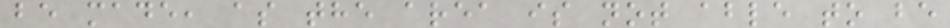be made, as the area is not able to be
